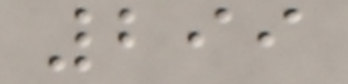299
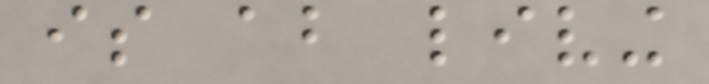is about living
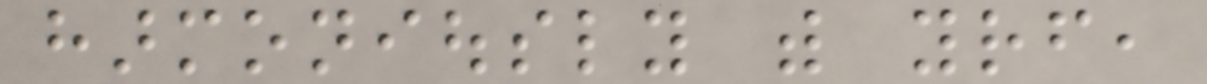harmoniously with yourself,
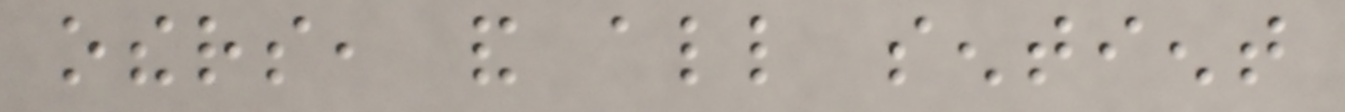others, and all sentient
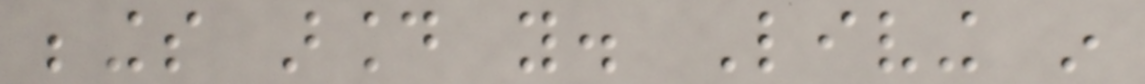beings around you. Living in
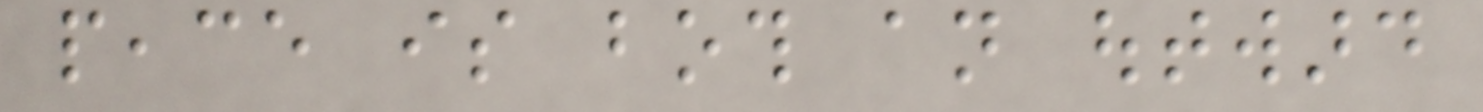peace is both an outward
